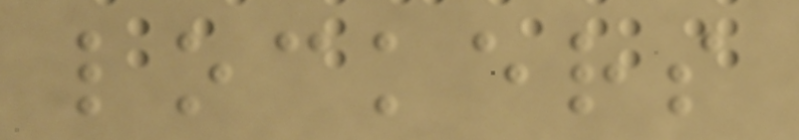lockers
